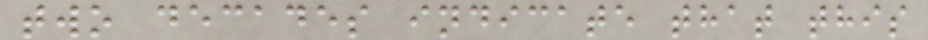two decades indicate that this
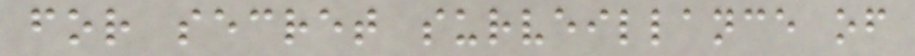for secret surveillance of
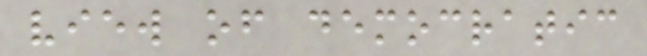view of democratic
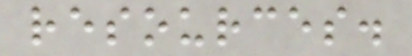resources.
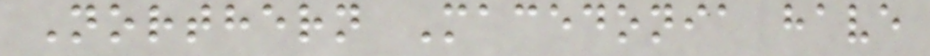Northern Macedonia have
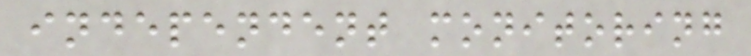independent monitoring
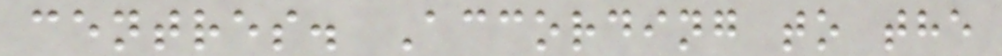centres. According to the
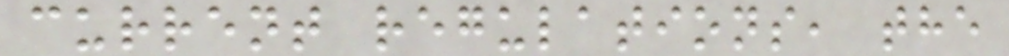current regulations, the
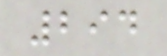294
